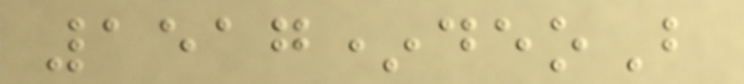1517*deoB
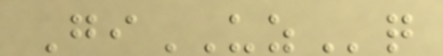GiUZq
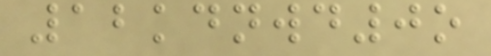12kdnwd0o
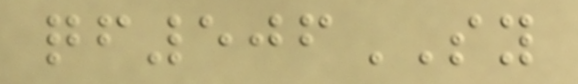qf506SY
